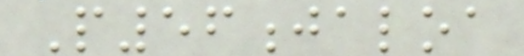P56jaloa
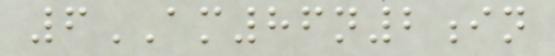6AM86n2in
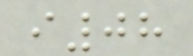i08
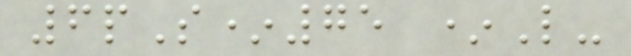6pS*75 *L-
